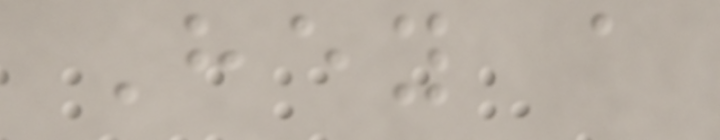Hey a
